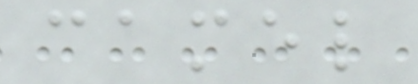camel
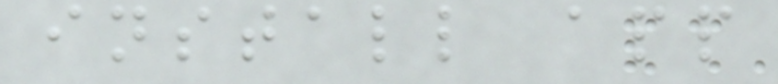install app
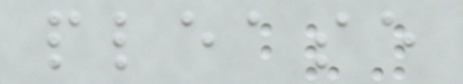please
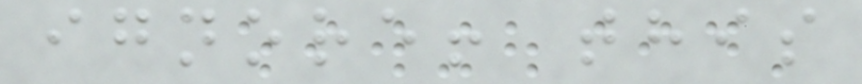ignore! this
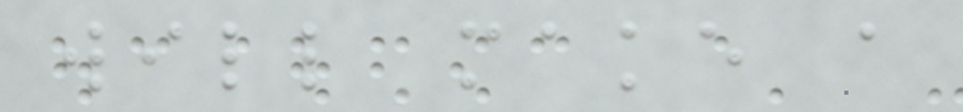will make a
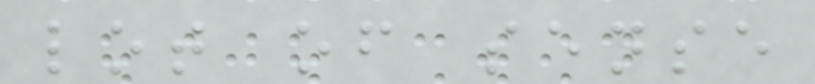lot of sense
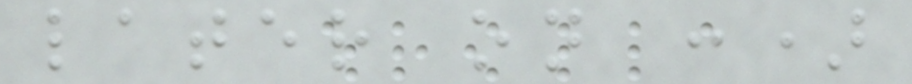later on :)
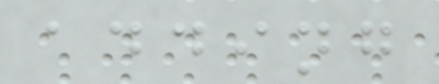adding
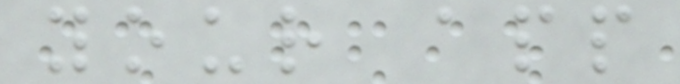your app
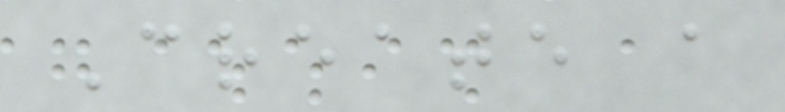Create a
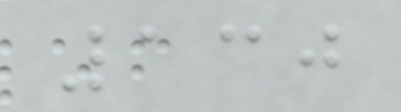130
